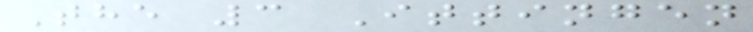The 3 Ittingen
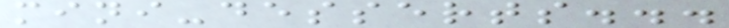mini-desserts...
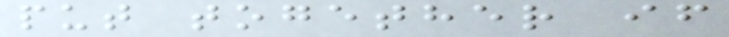put together if
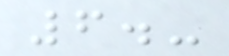6.-
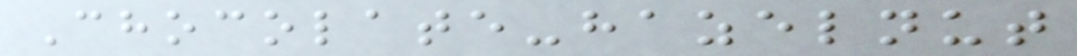Chocolate-hazelnut
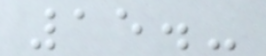15.-
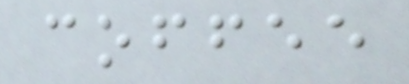coffee
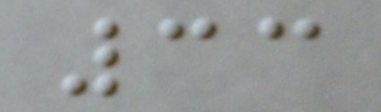33
